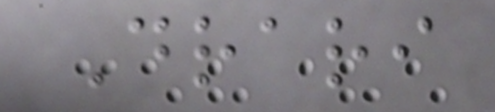Drari
